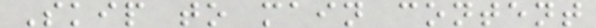Skip to main content
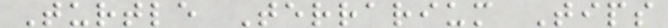Turtle Terrarium Tips
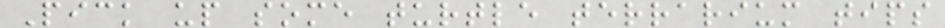Pick up some turtle terrarium tips
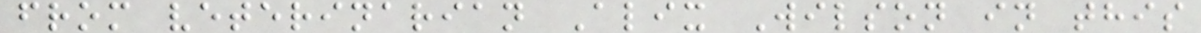from veterinarian Alix Wilson in this
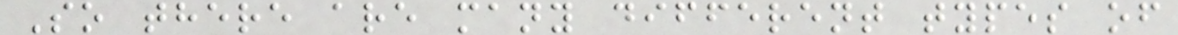So there are many different types of
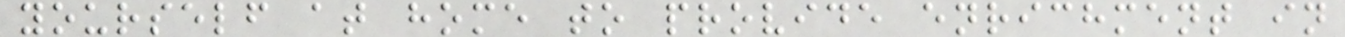yourself at home to provide enrichment in
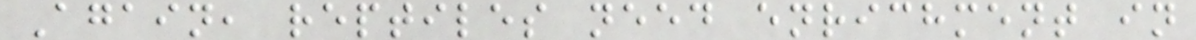Again, reptiles need enrichment in
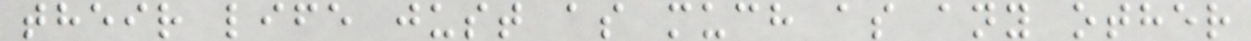their life just as much as any other
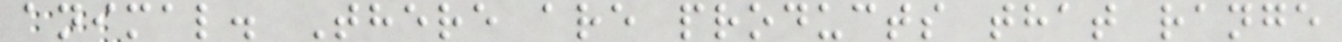animal. There are products that range
